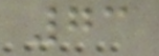73
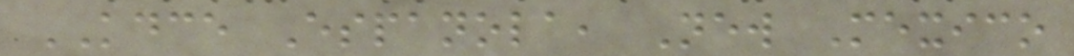KDCE Espanola, New Mexico
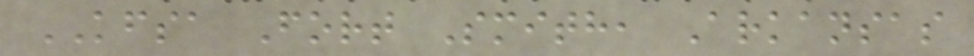KFSA Fort Smith, Arkansas
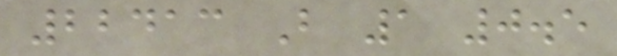22413 B 1 0.5
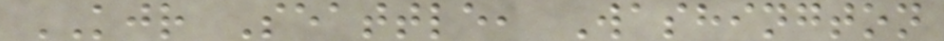KJR Seattle, Washington
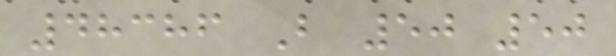48386 B 50 50
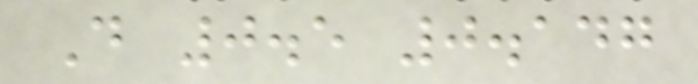D 0.5 0.147
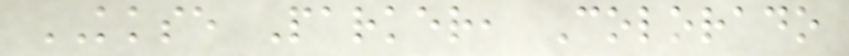KKSE Parker, Colorado
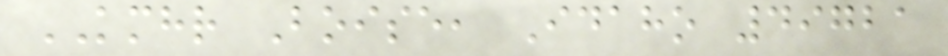KMHR Boise, Idaho 49721
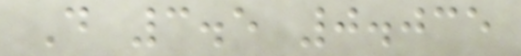D 3.5 0.035
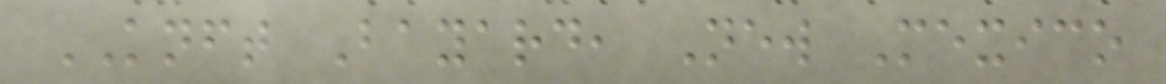KNFT Bayard, New Mexico
